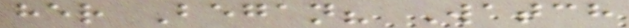her Began? Watch
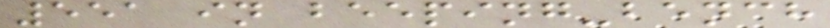551 in beeping-bench
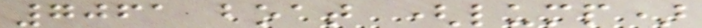7061 boat (lump)
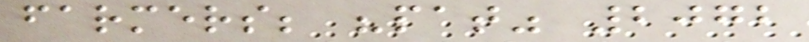farmers; "pat" 2072
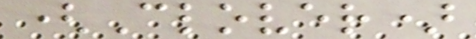(Clover)
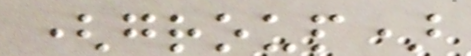(group)
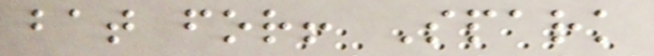bat for! Spark
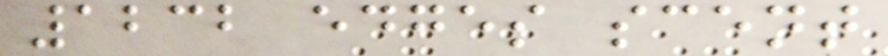1232 edges scent
